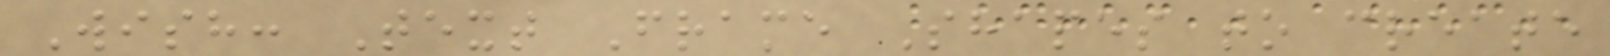Wish: Text Frame Shapes to create
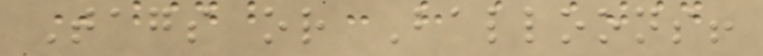Tags or Balloons!
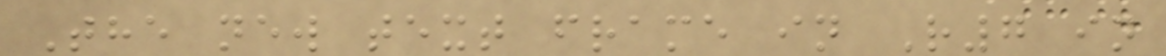The new text frame in R7 in
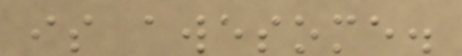is awesome.
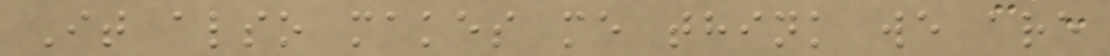It also makes me think we are
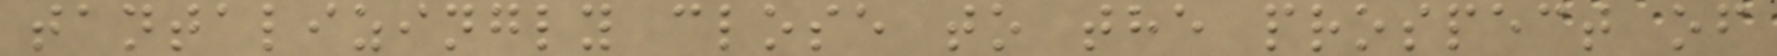tantalizingly close to the prospect of
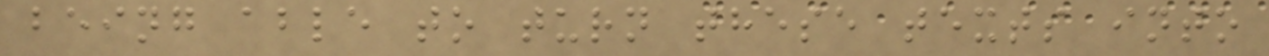being able to turn these texts into
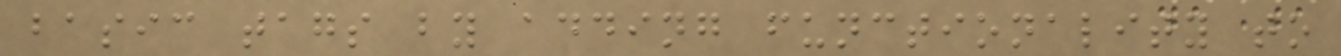basic tags by adding functionality to
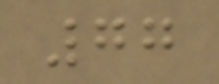77
